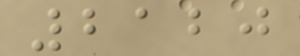2120
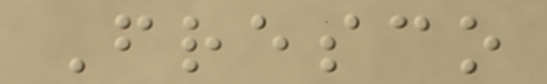Fresco
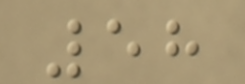58
